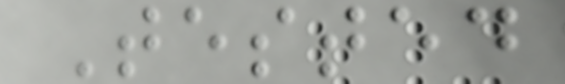Tested
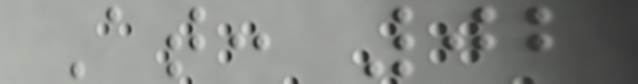At: 02
